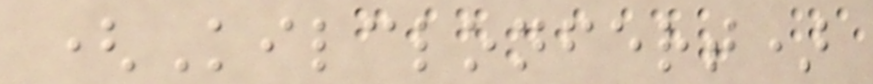(Kilclonfert)
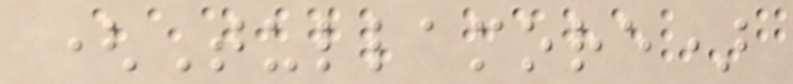(Tullamore)
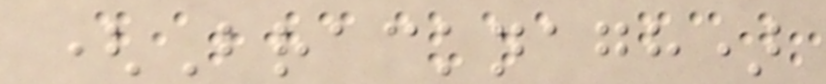(Bracknagh)
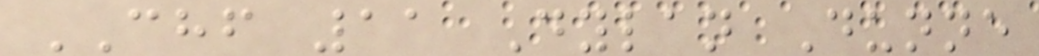CHF 11 Dylan Dunne
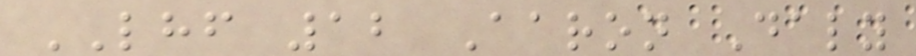LHF 12 Aaron Daly
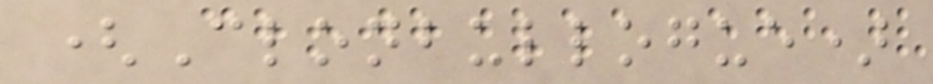(Clonbullogue)
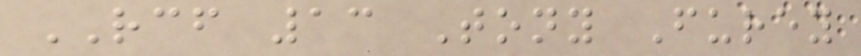RCF 13 Tony Furey
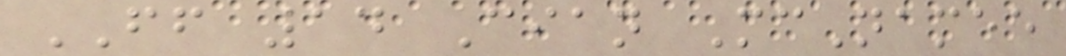FF 14 Cian McNamee
